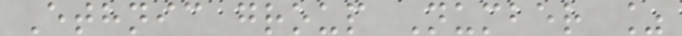Ethnic group Number %
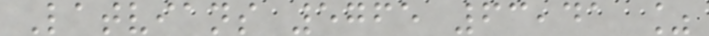Latvians 5765 63,41 %
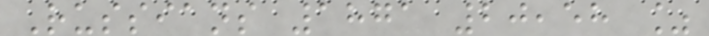Russians 1871 20,58 %
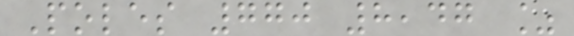Poles 770 8,47 %
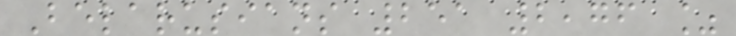Belarusians 251 2,76 %
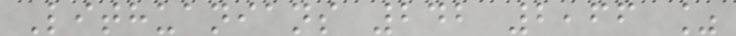Lithuanians 242 2,66 %
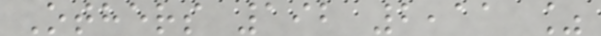Others 192 2,11 %
